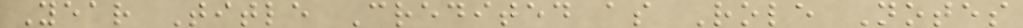Year Title Credited as Role Notes
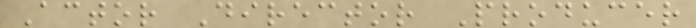Actor Director Producer
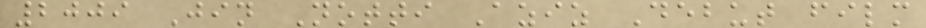2009 Jin Notti Aziz Debut film
